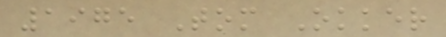1975 Tom Okker
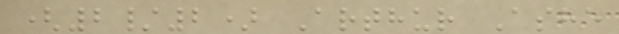(2/2) Arthur Ashe
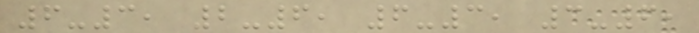6-3, 2-6, 6-3, 3-6,
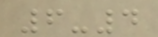6-4
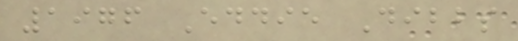1976 Eddie Dibbs
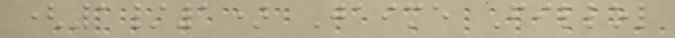(1/1) Jaime Fillol
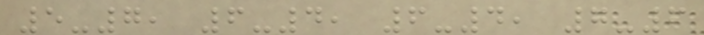5-7, 6-4, 6-4, 7-6
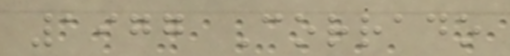1977 Corrado
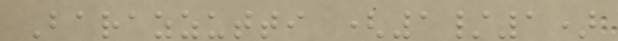Barazzutti (1/1)
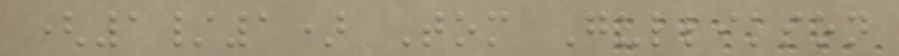(1/1) Tom Gullikson
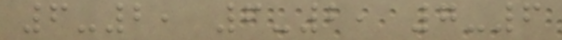6-2, 6-2, 7-6
